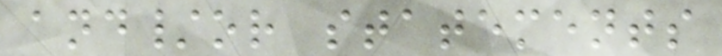and/or statements
